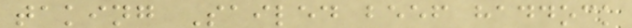taking Sailed beef haddock
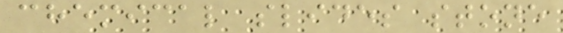chemical slides stone
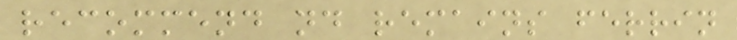recommend nd remains ferrin
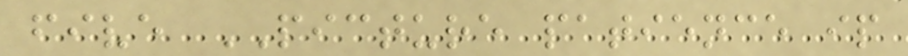five PICTURE patience ip
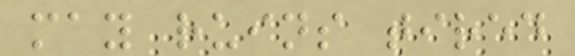may ruins tired
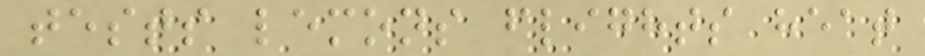tests lemons flights heat
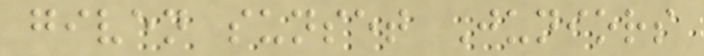given sunset Juniors
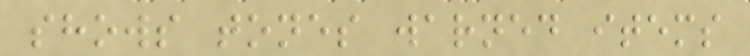shows tones warned items
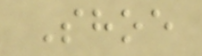Shoe
